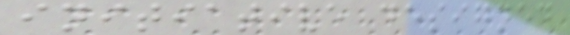initiative designed
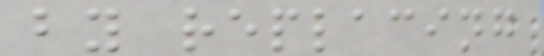by replacing
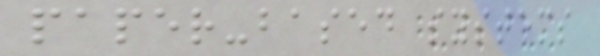paper-based systems
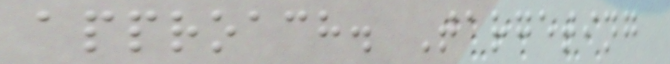approach. Targeting
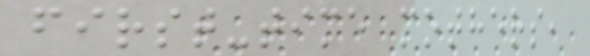first-time mothers,
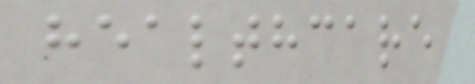healthcare
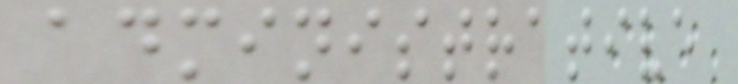administrative
